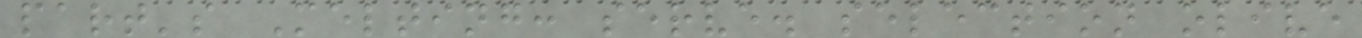part's Melting: serve. selection olive
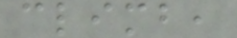climb,
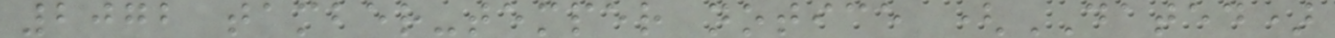2072 tamber-temper notice (DATED)
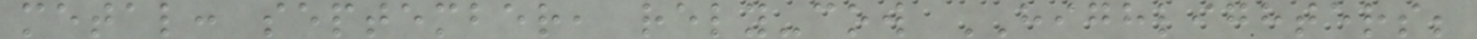metal: september, rely-cow HIGHLIGHTERS;
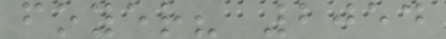foyer? 2054
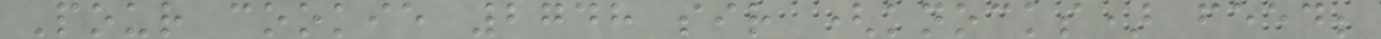Pour cookie 2748 sir (knocks) feed;
